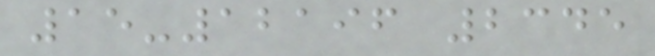15-12196 2345
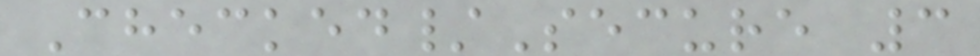Checked/Secure 3
